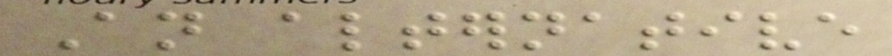An alternative
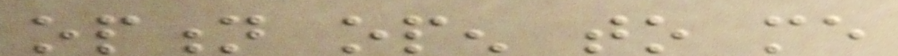option open to me
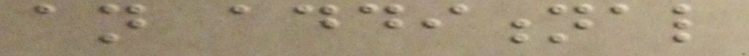an additional
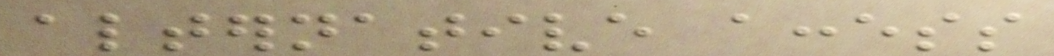alternative access
